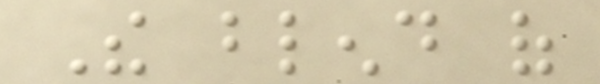The blend of
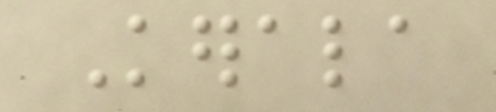Kerala
